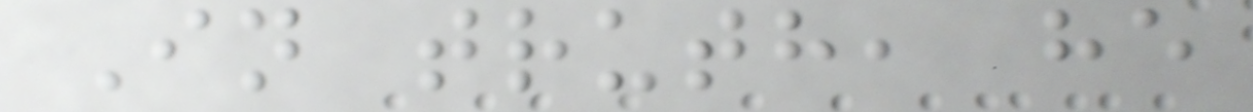In truth, he
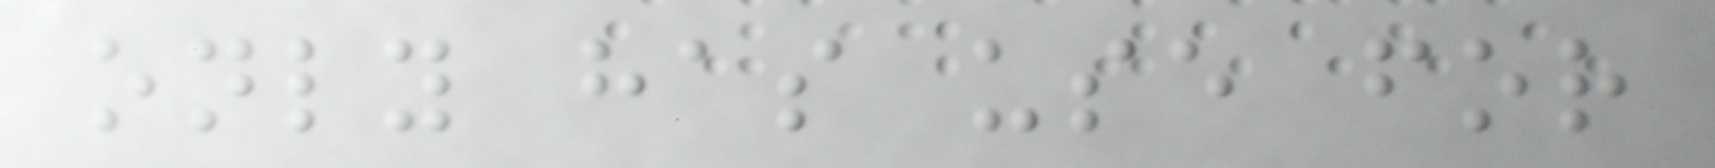only has use for
